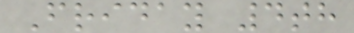Friday 4th
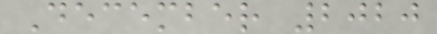December 2020
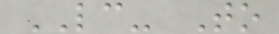LC- To
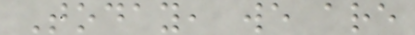Today, we are
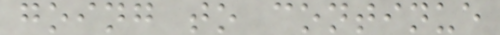going to continue
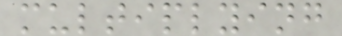multiplying
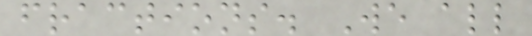fractions. We all
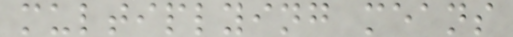multiplying means
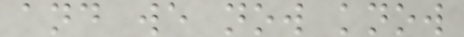and we now know
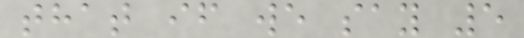that if we say 5
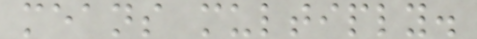means multiply.
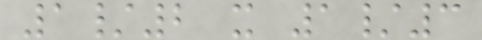1/2 x 1/3
